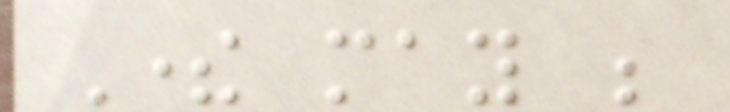There may be
